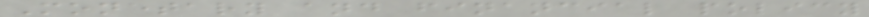Monetary and financial policy
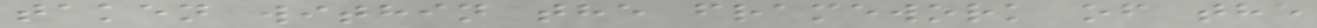taken within the framework of the
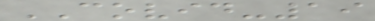COVID-19
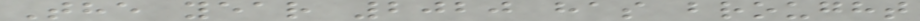The year 2020 has brought
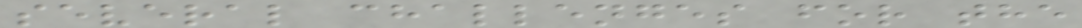several challenges for the
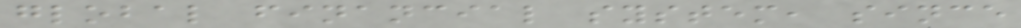global financial system, since
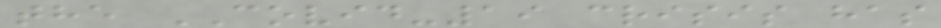the COVID-19 crisis has
